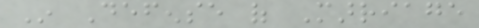In Defense of Marriage
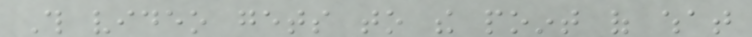This video gets to the point of what
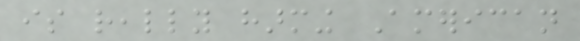is really harming American
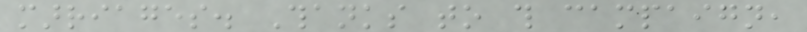marriages. Thanks to this campaign,
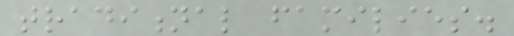traditional families.
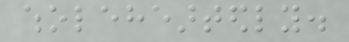wholeheartedly.
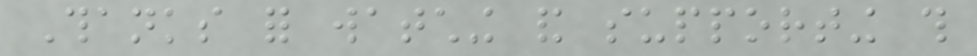Thanks for watching and supporting this
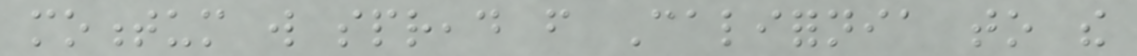momentum will spread from California to the
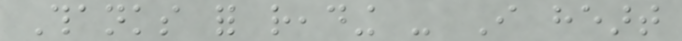Thanks for reading - I heart
